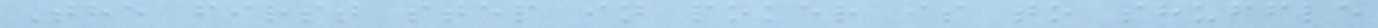The first step in poker is to shuffle
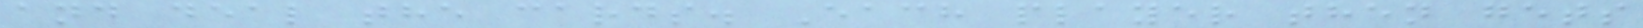and deal the cards. Each player then gets
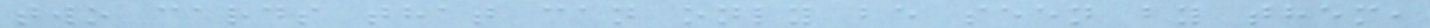two cards that can only be seen by them,
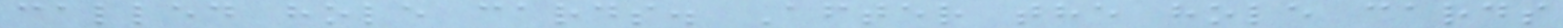called hole cards. After the hole cards
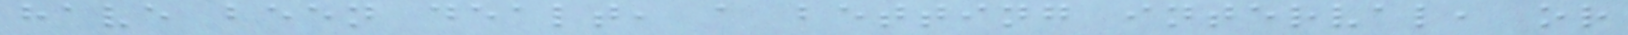have been dealt, a betting interval, or
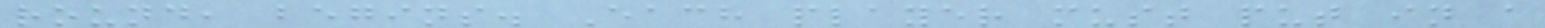round, begins. Each player must put in a
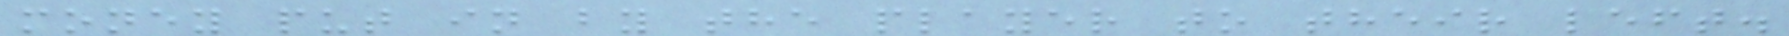money put in by the player to their left.
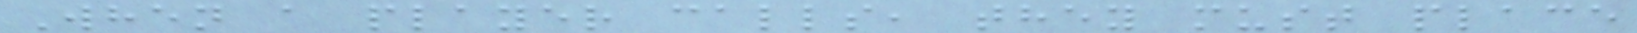When a player calls, they must place
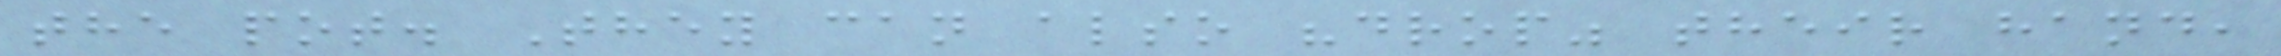the pot. They can also "drop" their hand,
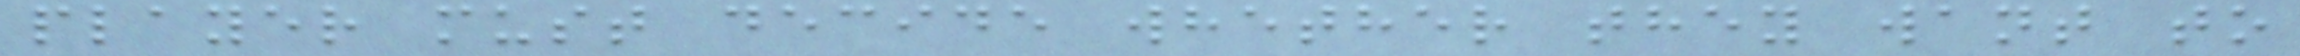player must decide whether they want to
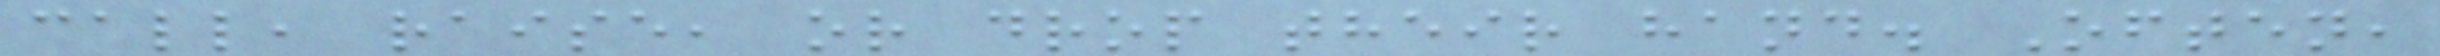call, raise, or drop their hand. Often,
